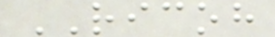RICOH
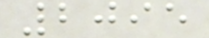2095
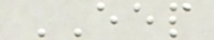EEP
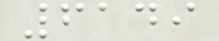6149
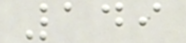149
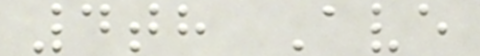4th Ave
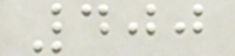400
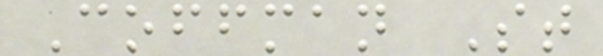Coffman St
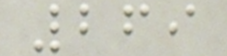269
